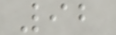92
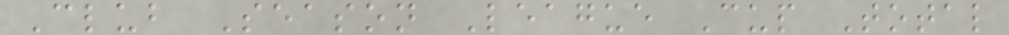Club Season League Cup Total
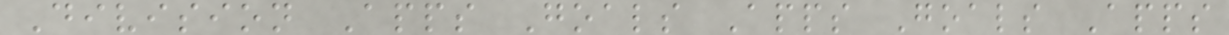Division Apps Goals Apps Goals Apps
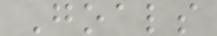Goals
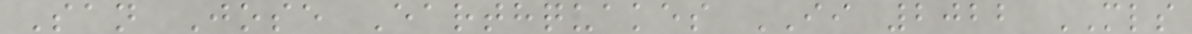San Jose Earthquakes II 2022 MLS
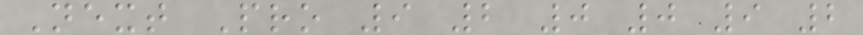Next Pro 9 2 0 0 9 2
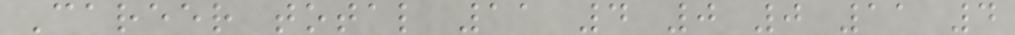Career total 11 4 0 0 11 4
